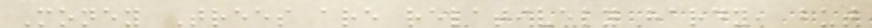Money Trees are relatively hardy, but
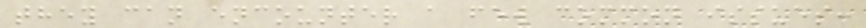they can encounter a few common issues:
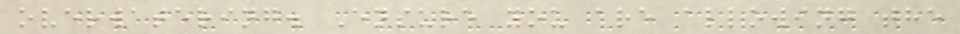overwatering. Ensure you are allowing the
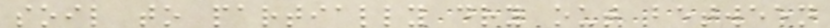soil to partially dry out between
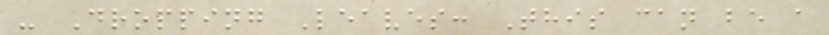- Dropping Leaves: This can be a
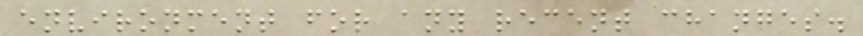environment for any recent changes.
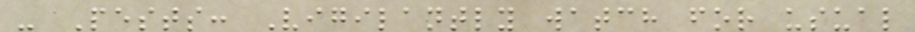- Pests: Vigilantly watch for usual
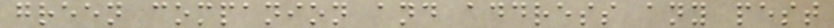green companion and address any pest
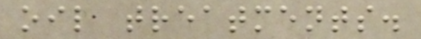oil treatments.
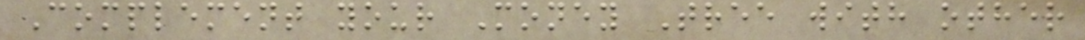Complement your Money Tree with other
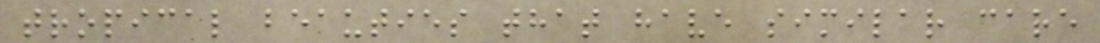tropical beauties that have similar care
